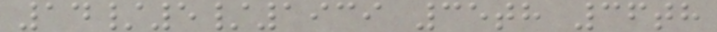14/5/1939 35th 36th
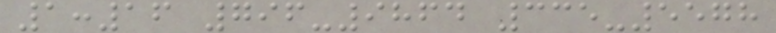1:16 796-9864 335-5578
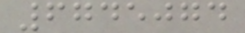6745074
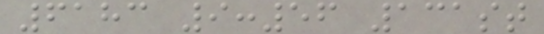6183 9:56 131st
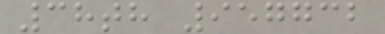38th 957732
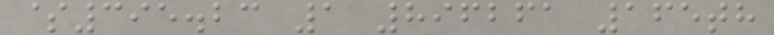$395.23 1 896261 165th
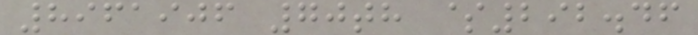8961906 70th $292.46
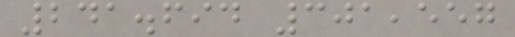241.694 301,557
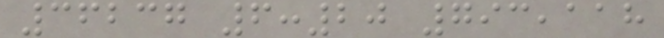36237 6:20 793,118
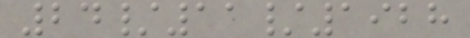24/11/1928
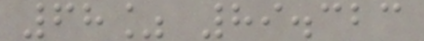68% 89.323
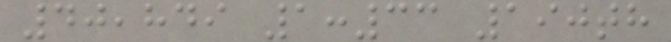40,849 1:33 190th
